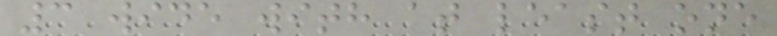3 wide with at least one
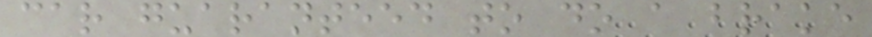car guaranteed to do a brake
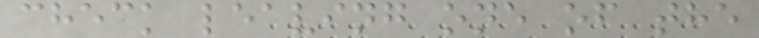check leaving one of the
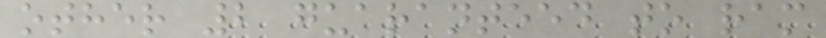other 2 guaranteed to ram
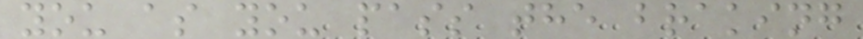you as you pass the braking
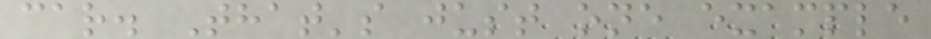car. That's just one example
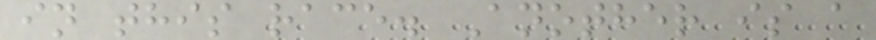in this race. Another is a
